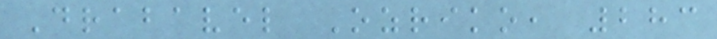Drabavel Ozriko, 283
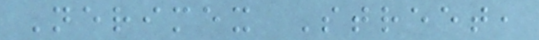Nerimex Street,
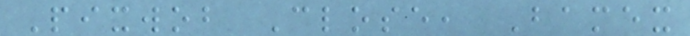Pixwob Close, Bamex
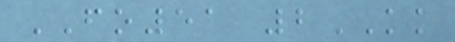FO51 2KK
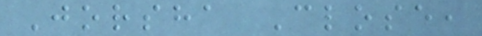Jorsha Close,
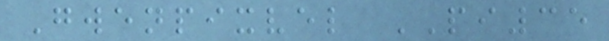Gwenpixvel PI35
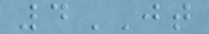4JT
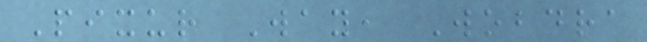Pixur Way, Wobdra
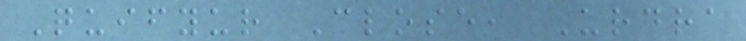Quifyur Close, Urdra
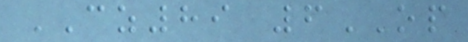CZ89 6OP
